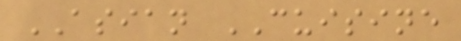ASIAN CUISINE
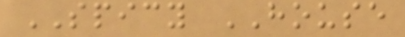SPICY HOUSE
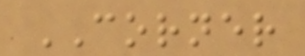CORNER
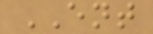ENT
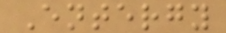Entergy
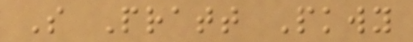S Pratt Pkwy
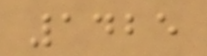1425
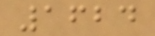1624
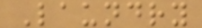Laundry
